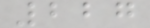227
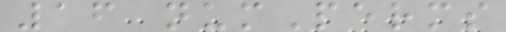16 numPerms
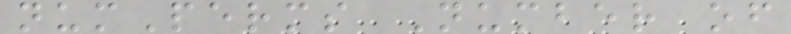numPerms Number of
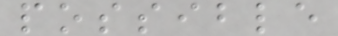possible
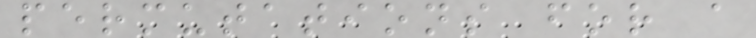permutations for a
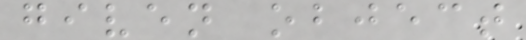given object
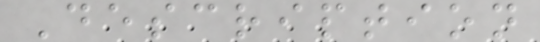Description
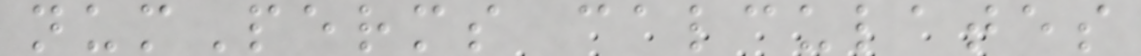numPerms calculates
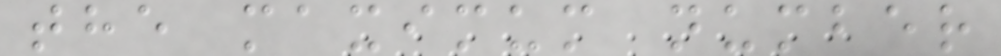the maximum number
